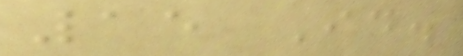15 Id.
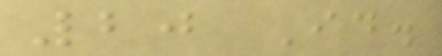20 Id.
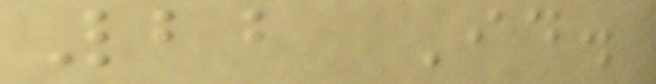22 Id.
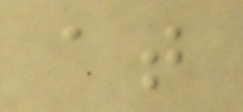at
